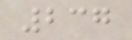237
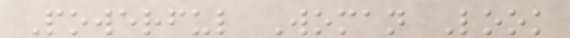Powerful Woman Look
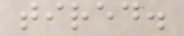tired.
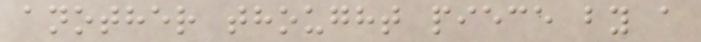another thought piece by a
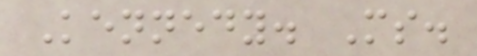Kennedy. Ms.
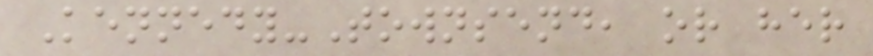Kennedy-Townsend, or her
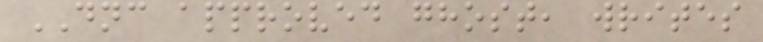DNC approved ghost, writes
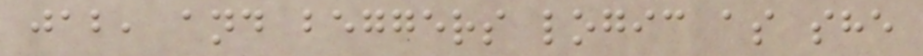jab, and beggers logic as she
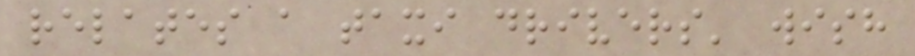relates a taxi drivers' wish
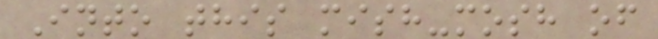Into this mish-mosh of
